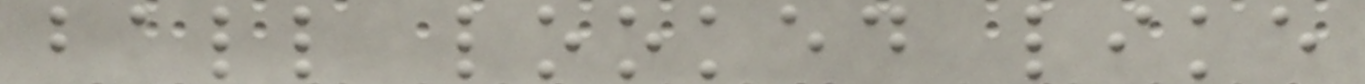ball looked like
